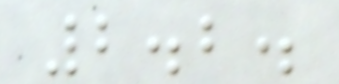2.2.
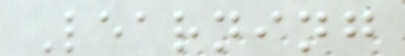Learning
